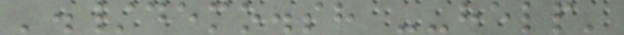'./demo.sh --help'
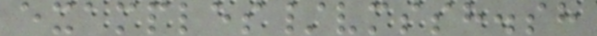examples/vmssh.sh
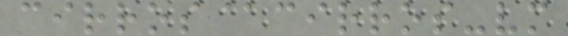cirros@cirros-vm
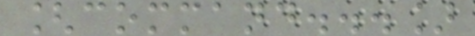[command...]
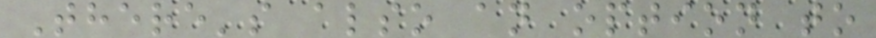There's also an option to
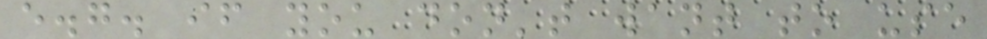e.g. if you don't want to use
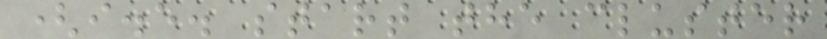(i.e. start the cluster
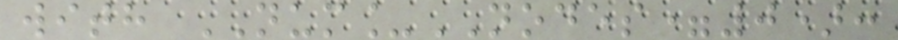with NUM_NODES=0):
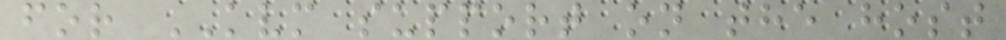for KVM support on the host
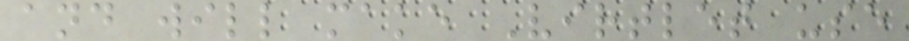and will make Virtlet use
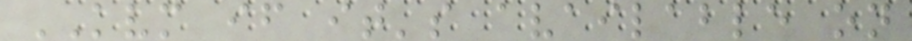KVM if it's available on
